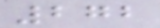272
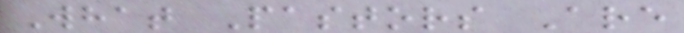What Pastors Are
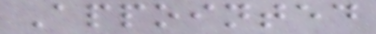Appointed
